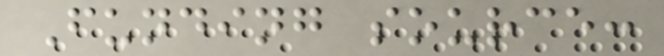Funding source:
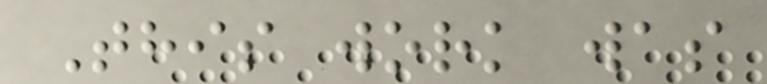This work was
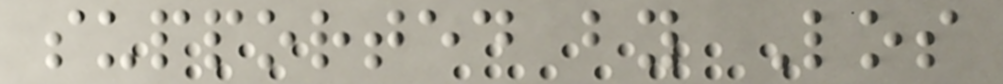supported by Los
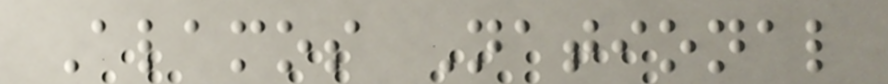Alamos National
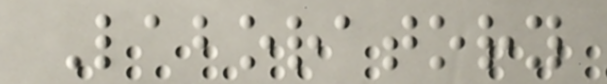Laboratory
